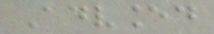Advanced
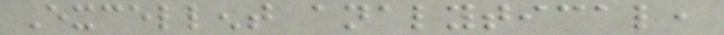Excellent analytical,
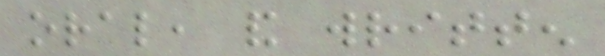oral, and written
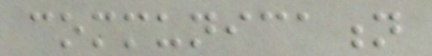communication
